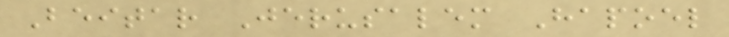Beitar Jerusalem Hapoel
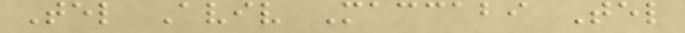Tel Aviv Maccabi Tel
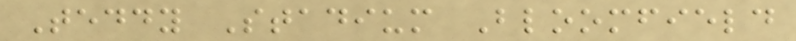Teddy Stadium Bloomfield
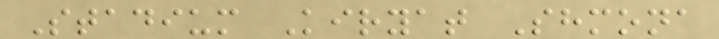Stadium Kiryat Shmona
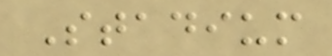Stadium
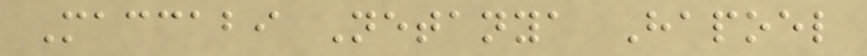Maccabi Netanya Hapoel
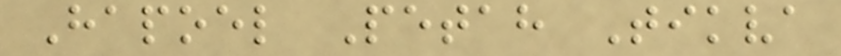Hapoel Petah Tikva
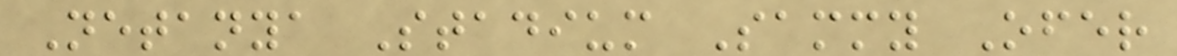Netanya Stadium Sammy Ofer
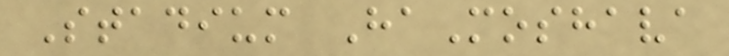Stadium HaMoshava
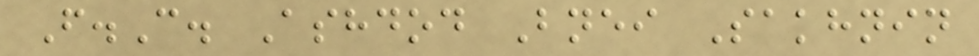F.C. Ashdod Bnei Sakhnin
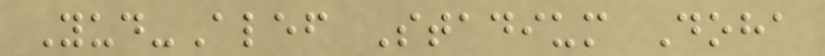Yud-Alef Stadium Doha
